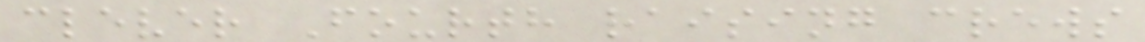clever Fourth raising crews
